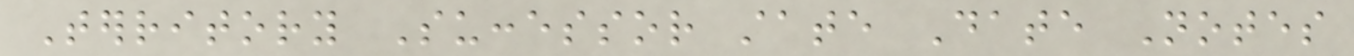Territory Successor state Date Notes
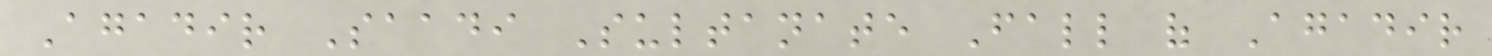Agadir Saadi Sultanate Fall of Agadir
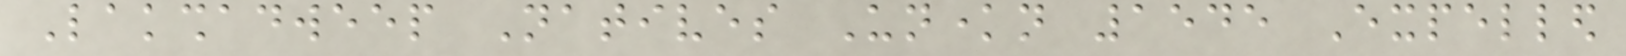Lakshadweep Natives Unknown 1545 Expelled
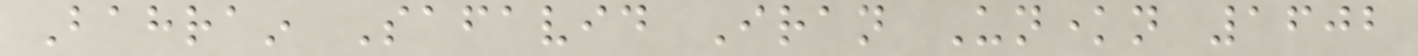Bahrain Safavid Iran Unknown 1602
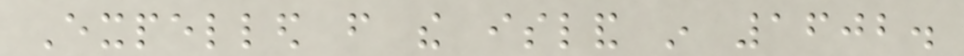Expelled from the island in 1602.
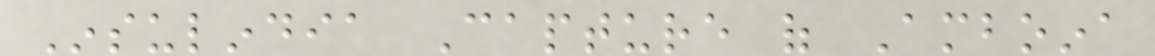Insulindia Capture of Amboina
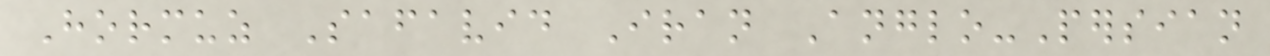Hormuz Safavid Iran Anglo-Persian
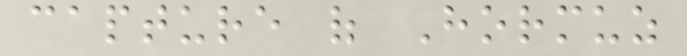capture of Hormuz
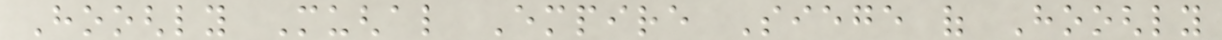Hooghly Mughal Empire Siege of Hooghly
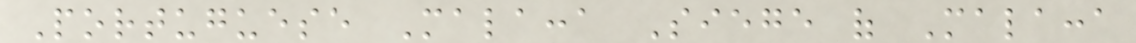Portuguese Malacca Siege of Malacca
